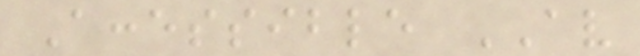Accessible AV
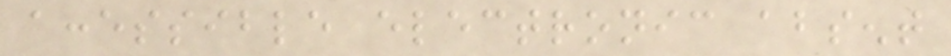accessible electronic absent
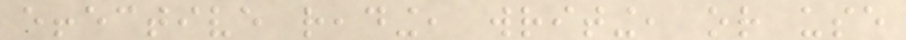effective reading, writing, or use
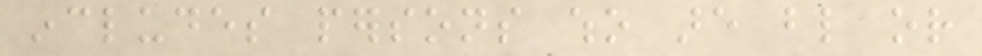includes persons who are blind or
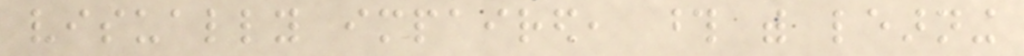visually impaired, those with learning
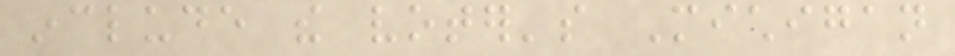include the voter's Michigan
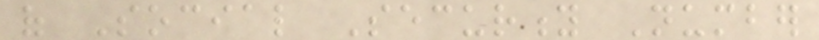of Social Security Number
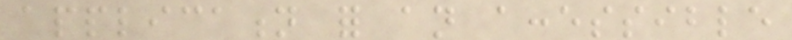application for an accessible
